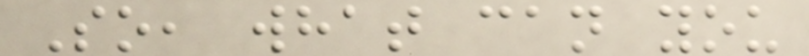So, what can you
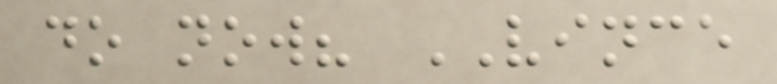do now? VINCE
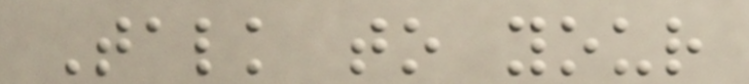Talk to your
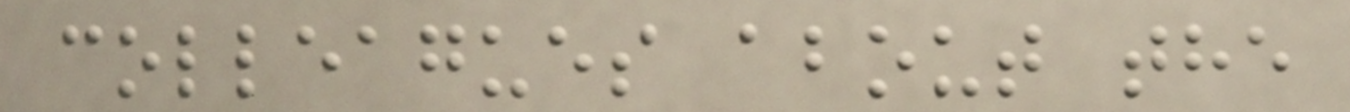colleagues about the
